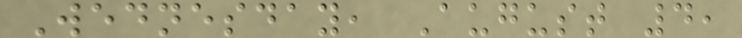Wednesday, August 4,
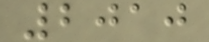2010
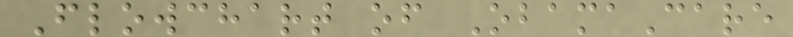Flowchart of ObamaCare
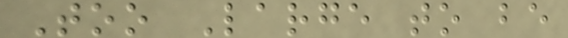Too Large to be
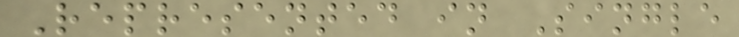Represented in Single
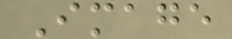Image
